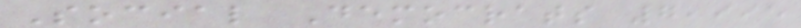Social Democrats 7,995
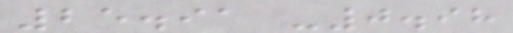25.91 -0.98
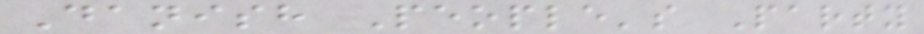Danish People's Party
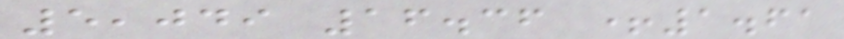5,049 16.36 +1.61
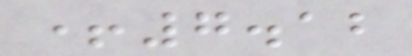+7.12
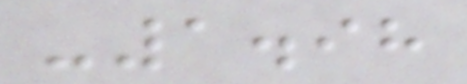-1.98
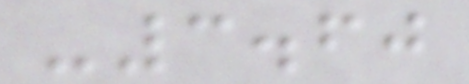-3.60
